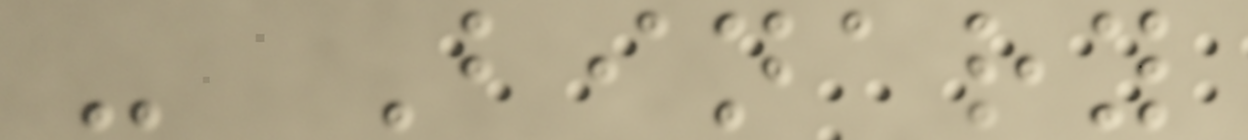- Binary
